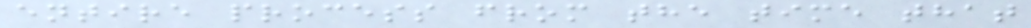entire process from the time that
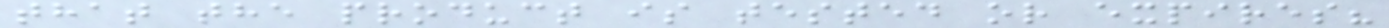that the product is tested or expires?
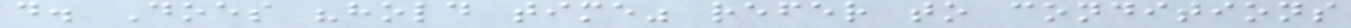d. Does "hold time" refer to conditions
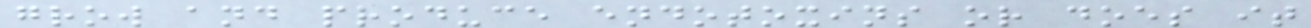grow and produce endotoxins or does it
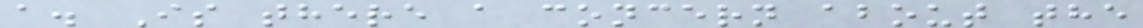a. Is there a concern about the
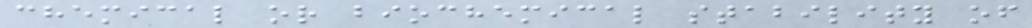chemical or biochemical stability of
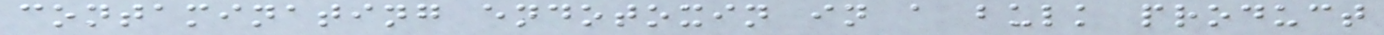contaminating endotoxin in a bulk product
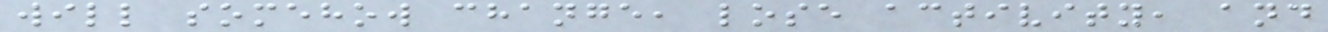will somehow change, lose activity, and
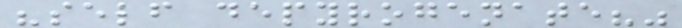"self depyrogenate?"
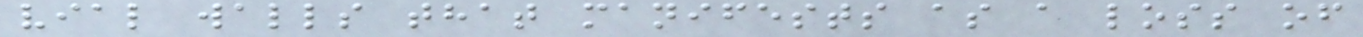vial walls that manifests as a loss of
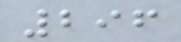296
